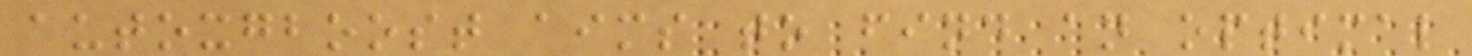autoxgboost aims to find an optimal
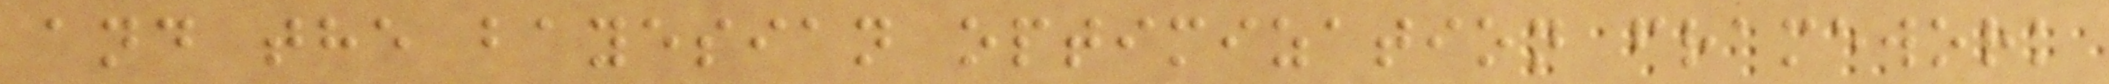and the bayesian optimization framework
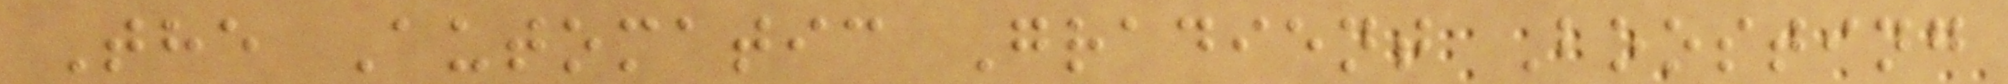The Automatic Gradient Boosting
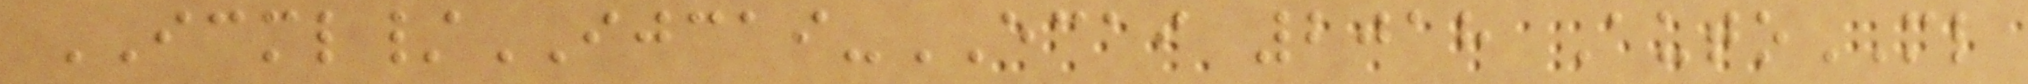ICML/IJCAI-ECAI 2018 AutoML
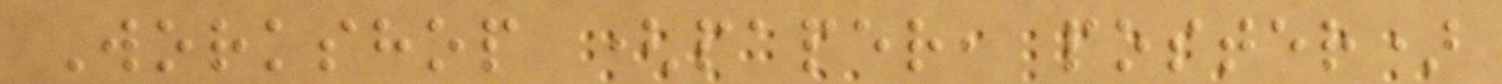Workshop (paper, poster)
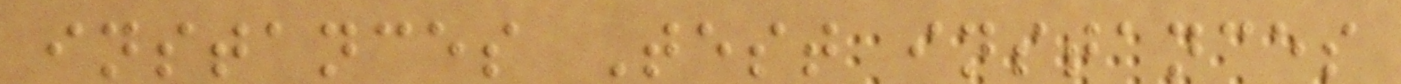instances Test instances
